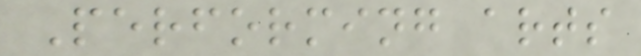Performing arts
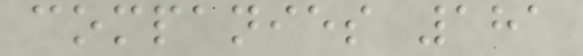companies 181
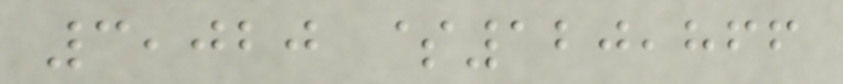3,020 $120,866
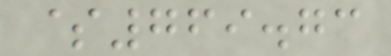$769.73
